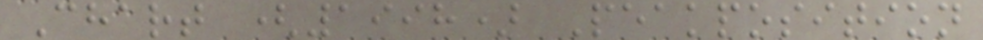Chart (1998) Peakposition
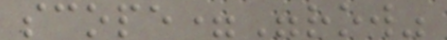scope="row"
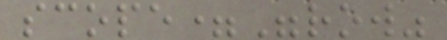scope="row"
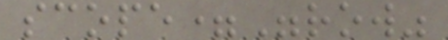scope="row"
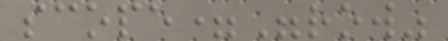scope="row"
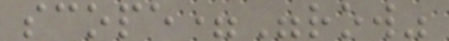scope="row"
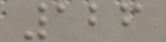126
